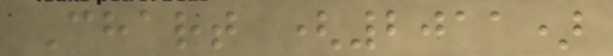Chart (2011)
